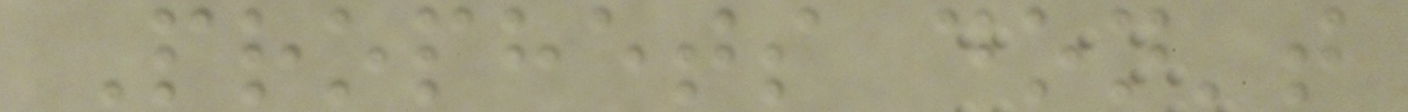Prophets don't
